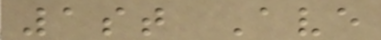1st Ave
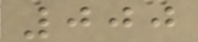000
